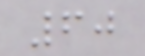60
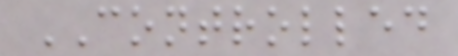CONTROLLED
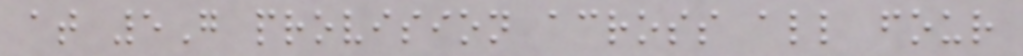at 5G provision across all four
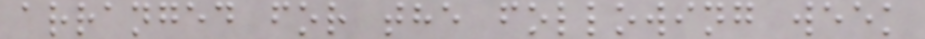arranged for the following week
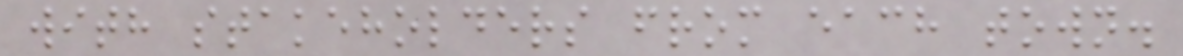with stakeholders from each town.
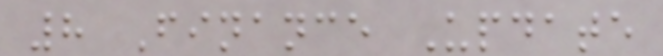8 Finance Update
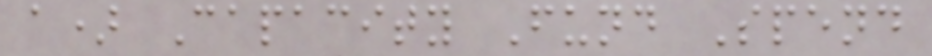a) Capacity Fund Spend
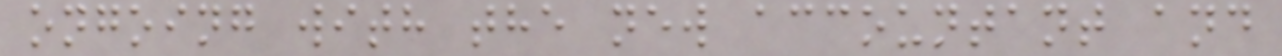ongoing with the new accountant and
